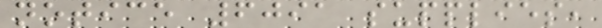notice 6091 supplies,
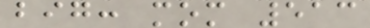big: mom 513
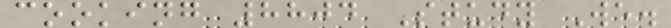cooking 8804 Study We.
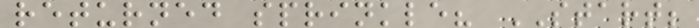returned sprinkle? START;
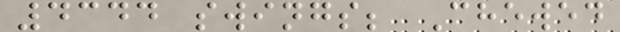4344 swings; Chewed
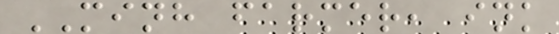MINH farmer, ink
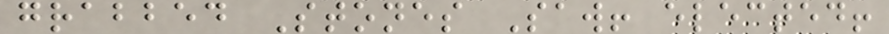grabbed Stones Saw! elected!
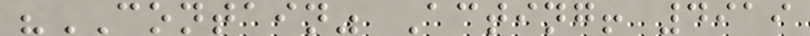"CONTAIN" Acting! 4919
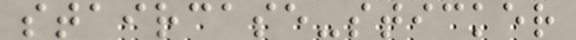staircase-sticker
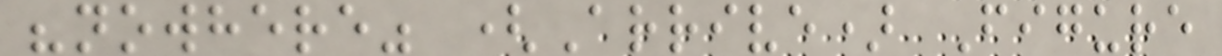"nowhere" (Arrive) Figure
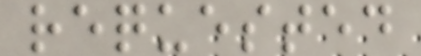requested
